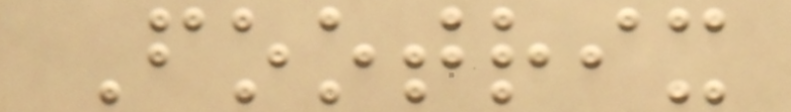Footrix
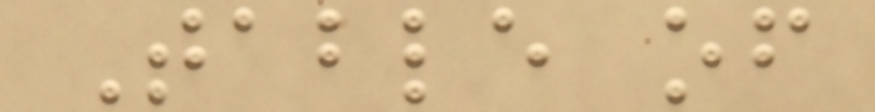Table of
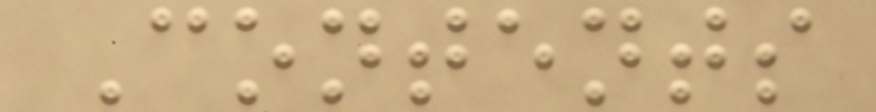Contents
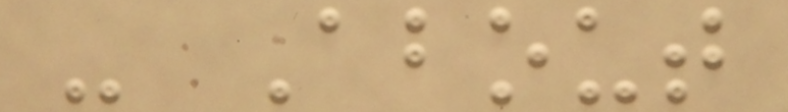- About
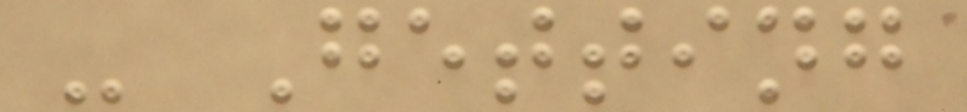- Getting
